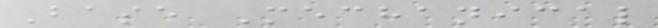Base Mechanical
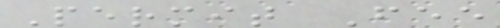Permit Fee
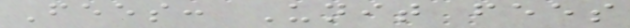Fees: Unit fees
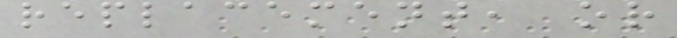replacement, or
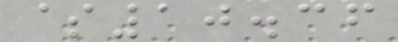$10.36
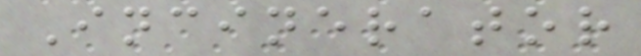Incinerator
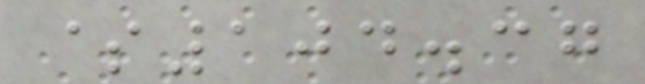$104.37
